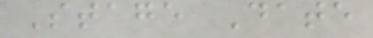Stage Date
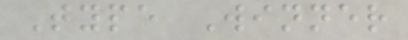Type Winner
